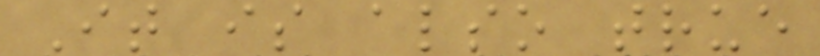It is also true
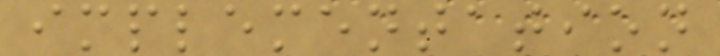implementation
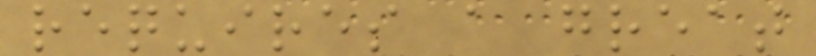requires a great
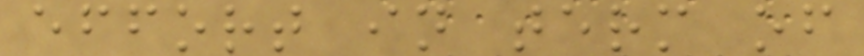effort in term of
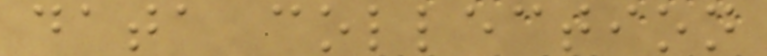data collection
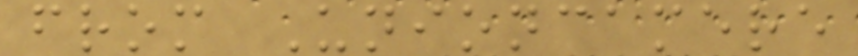from Unioncamere
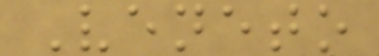Veneto
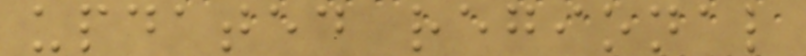updated regional
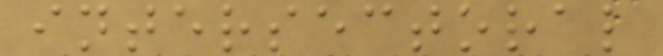intersectoral
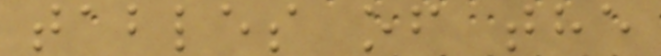tables of the
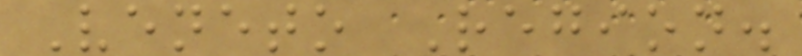Veneto Region.
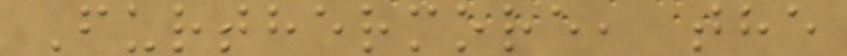Furthermore, the
